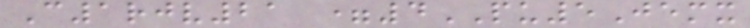C1rjv21 =4PU5Jemx
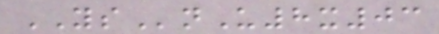YSnU8x03
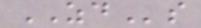ZDs
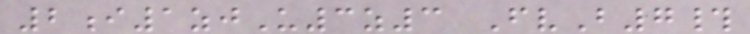2i1zjU3z3 FvB7#
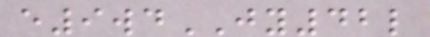e9wdJY42l
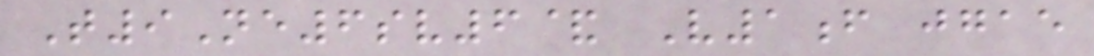T9Ne6sv6& V1f jgae
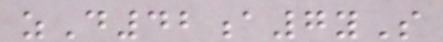zD42a7yS
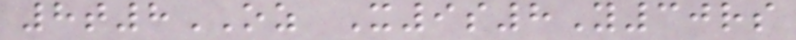8t8OZ X9s8Y30rs
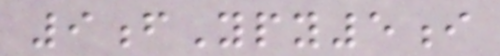9fYpy5i
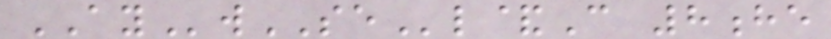AYwSEl&C 8he
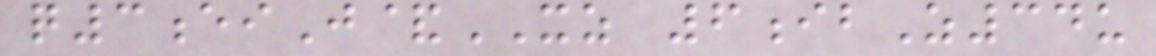q3eiJ&XZ 6ibZ34u
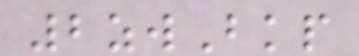2zwBkp
